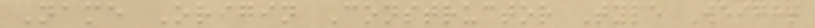Name Origin Constructor Type Weight
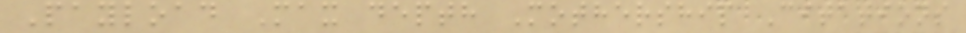Payload Max depth Mothership Citations
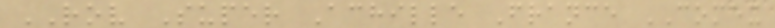ROV Super Achille France COMEX
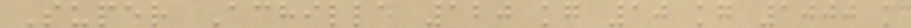Super Achille 120 kg 10 kg 1000 m
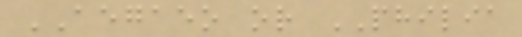AEGAEO or PHILIA
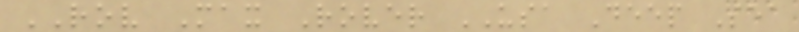ROV Max Rover USA Deep Sea
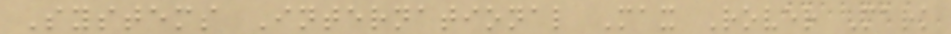Systems International Max Rover Mark
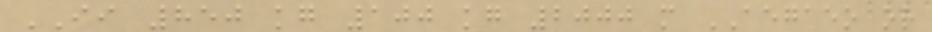II 850 kg 100 kg 2000 m AEGAEO or
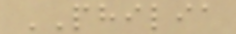PHILIA
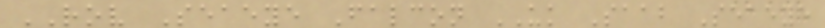ROV Seaeye Falcon UK Saab Seaeye
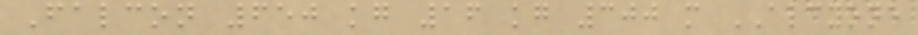Falcon 650 kg 16 kg 300 m ALCYONE
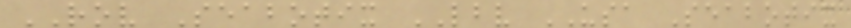ROV Seabotix LBV USA Seabotix
